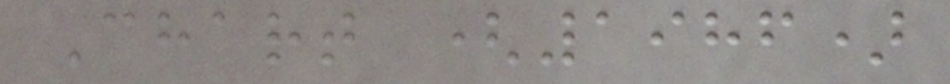Chart (1986)
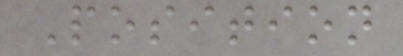Position
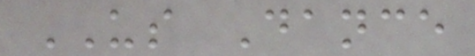US Dance
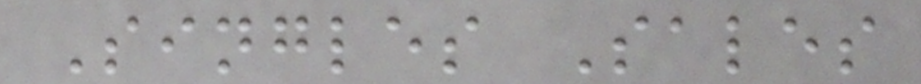Singles Sales
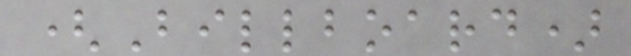(Billboard)
